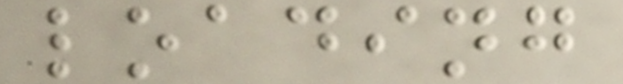loading
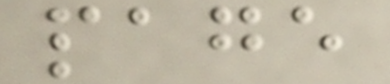page
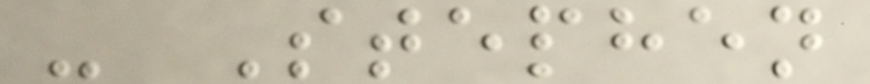- Stephen
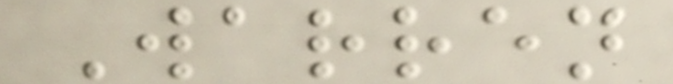Warren
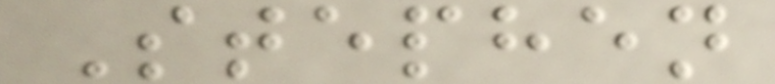Stephen
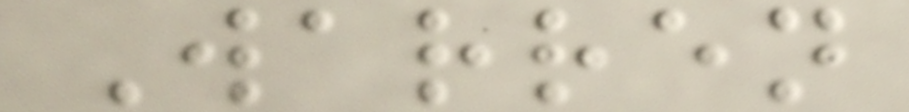Warren
